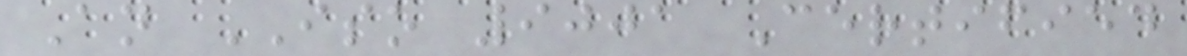An ISO 9001 Certified
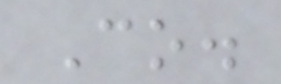Co.
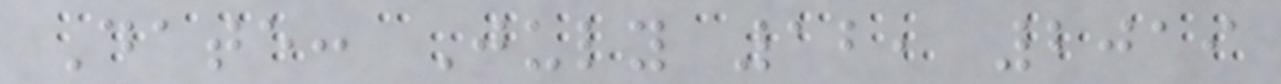Date: July 12, 2019
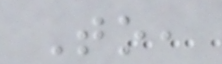To,
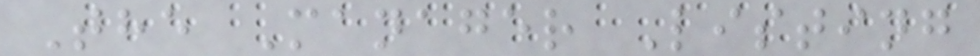The Manager Listing
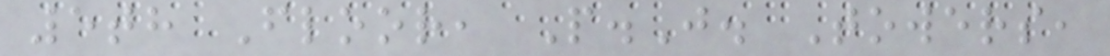5th Floor, P.J. Towers,
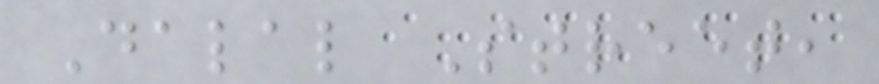Dalal Street,
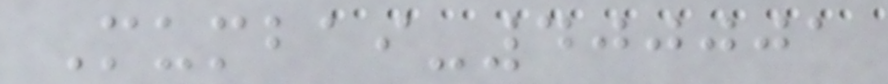Mumbai-400001
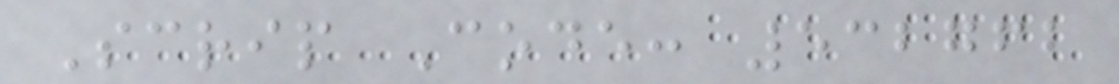Scrip Code: 532762
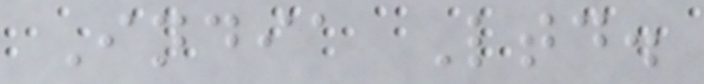India Ltd.
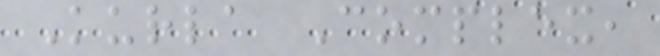Kurla Complex,
